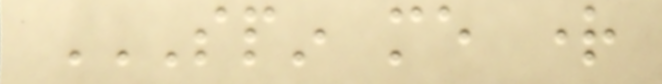SPIN ME RIGHT
